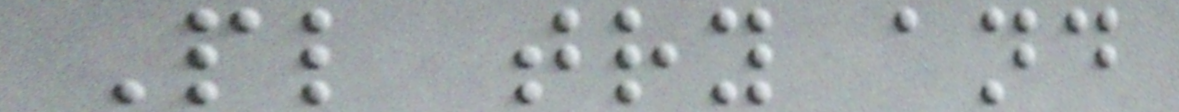Pl try and
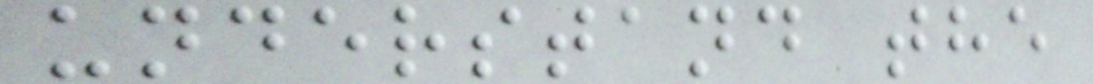understand the
